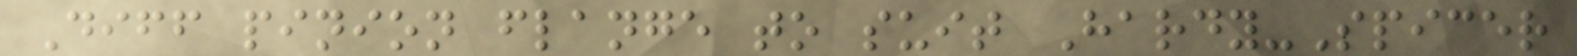Diff pinion flange to suit Hardy-Spicer
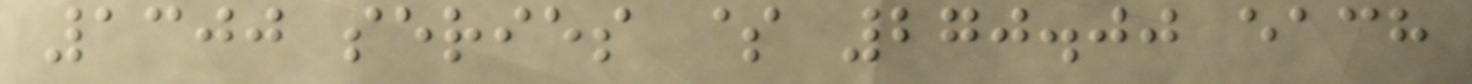1300 series $ 270.00 each
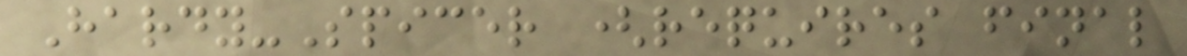Hardy-Spicer (requires final
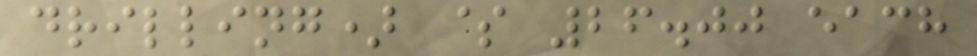drilling) $ 26.00 each
